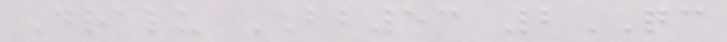Dralu BB53 2QC
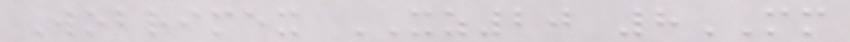Wobrimex XZ20 8MM
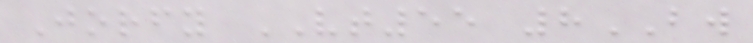Jorfy VT55 8BW
